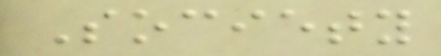Society
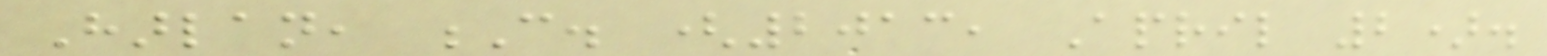Harlan, C. (2013, April 2).
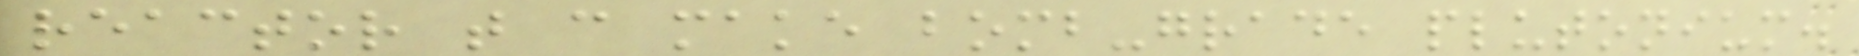reactor that can make bomb-grade plutonium.
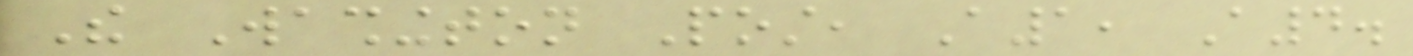The Washington Post, A1, A4.
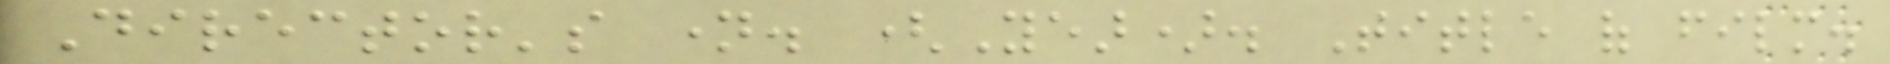Director's name. (Year). Title of film.
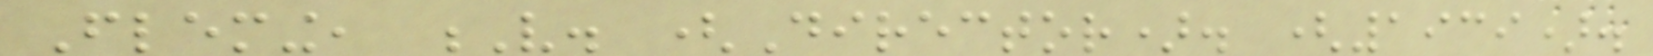Fleming, V. (Director). (1939).
